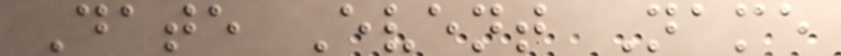Date Event Name
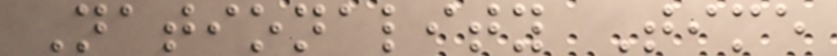Nationality Time
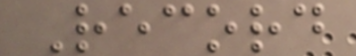Record
